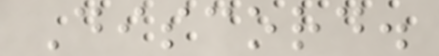Discord.
